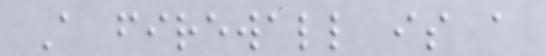A firewall is a
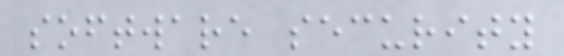software security
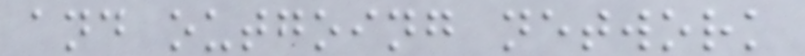and outgoing network
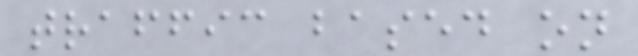traffic based on
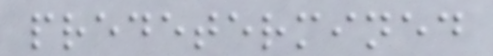predetermined
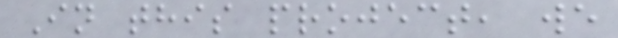In this project, we
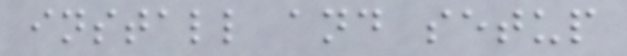install and setup
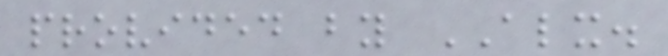provided by ALX.
